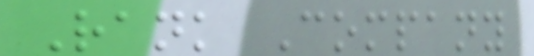Rank Company
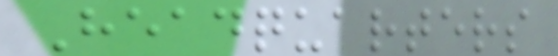Headquarters
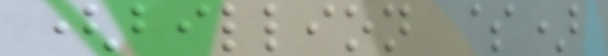(billion $)
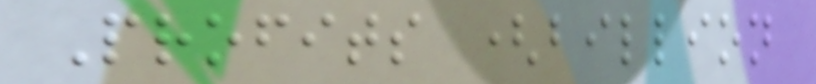Profits (billion
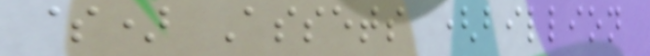$) Assets (billion
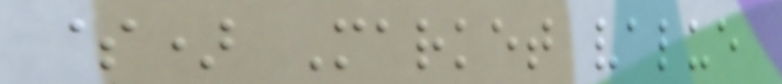$) Market value
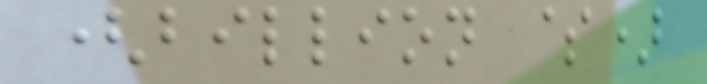(billion $)
